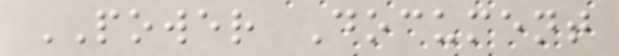POWER Document
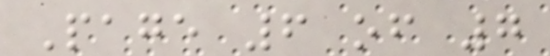Page 6 of 7
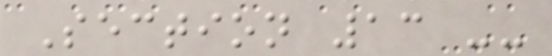Section 13 --
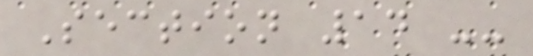Section 14 --
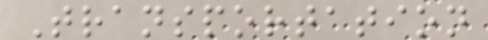Transportation
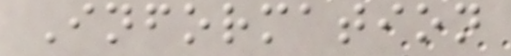Information
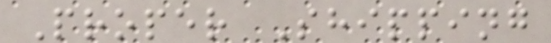Proper Shipping
